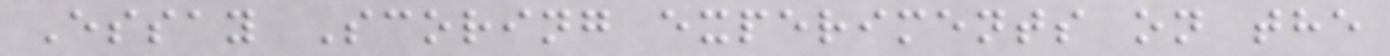Essay Scoring experiments on the
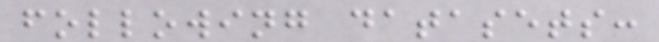following datasets:
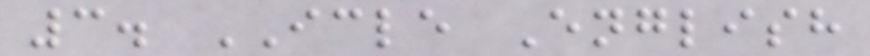3. ICLE English
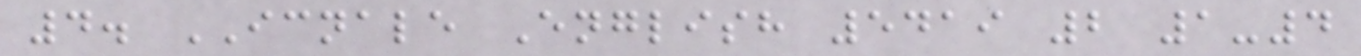4. ICNALE English 5419 2 1-4
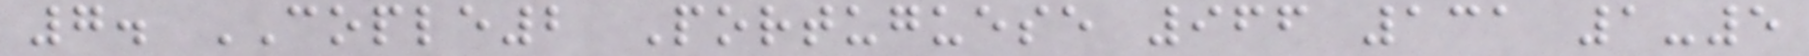7. COPLE2 Portuguese 966 131 1-5
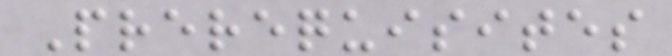Prerequisites
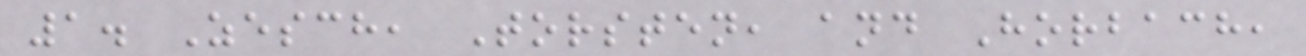1. Zesch, Torsten, and Horbach,
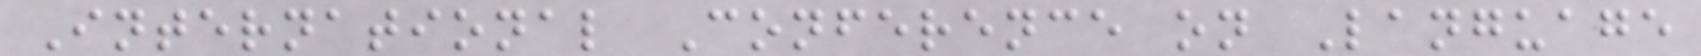International Conference on Language
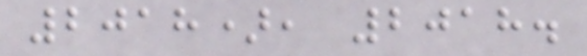2018), 2018.
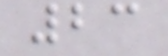23
